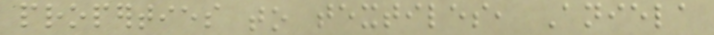properties to textiles, Aniela
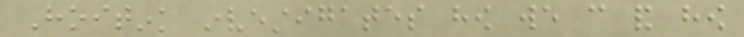Hoitink investigates how we can and how
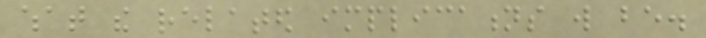what the related implications will be.
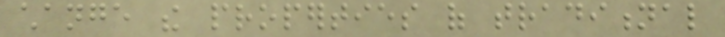change the properties of traditional
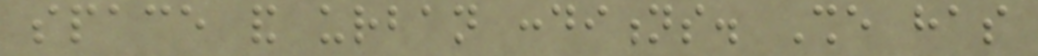space and urban conditions. She has
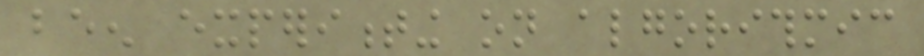been experimenting on algorithmic
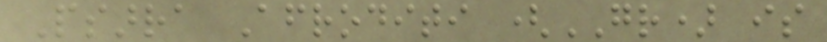Psarra Afroditi (GR) is
